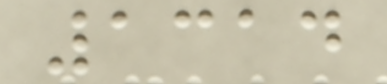1314
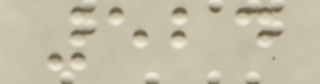524
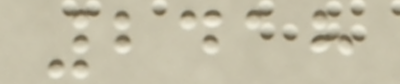2418
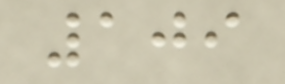109
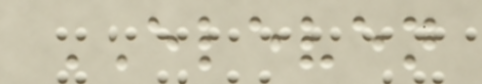ELEVEN
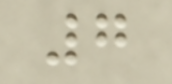7
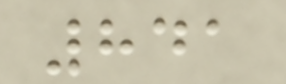841
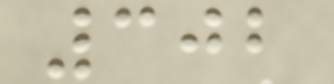302
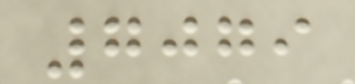7079
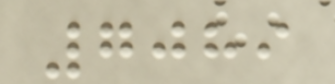7089
